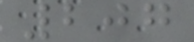207
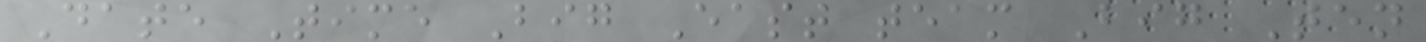Date Time Big East team Big Ten
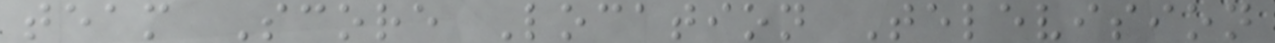team Score Location Television
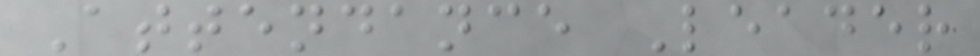Attendance Leader
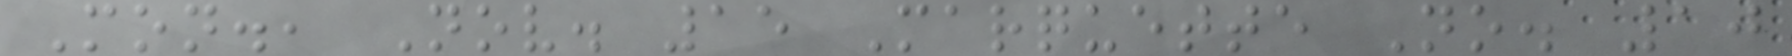Mon., Nov. 15 Marquette No. 10
